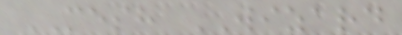MESH WIZARD
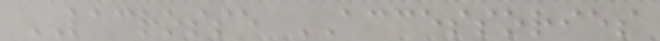LACROSSE ACCESSORIES
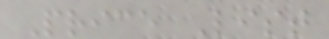Price List
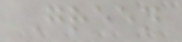Green
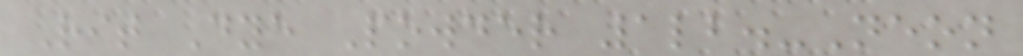Rit Dye Powder 1lb.-Neon
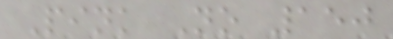Pink No 150
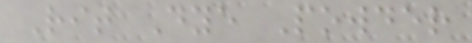Rit Dye Powder
